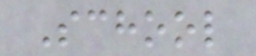School
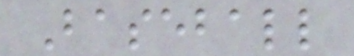Baseball
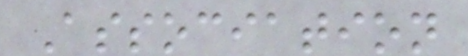Association
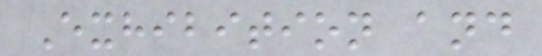Exhibition and
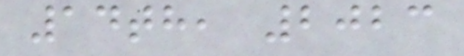14th, 2023
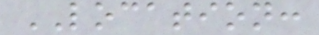LOCATION:
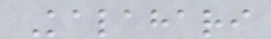Kalahari
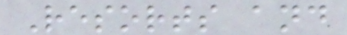Resorts and
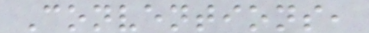Conventions,
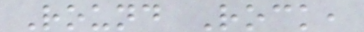Round Rock,
